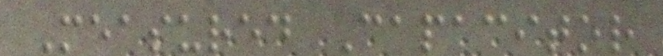Measured Capacitor
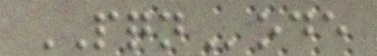PQNode
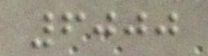6000
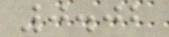0.02
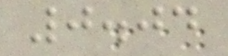0.04
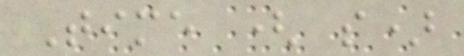Time ( s)
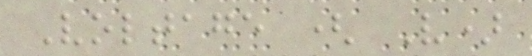Voltage ( V)
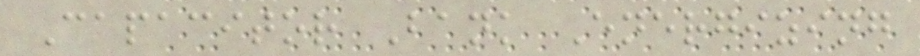Capacitor Bank Energizing
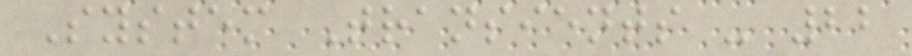System Transients - 22
